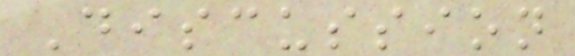Discussion
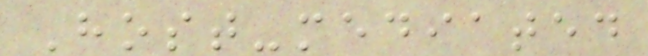Host-mediated
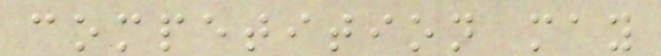competition may
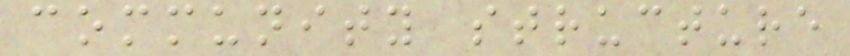community structure
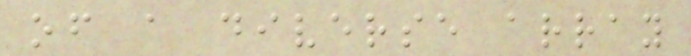of a diverse array
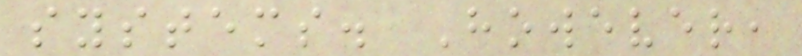systems. However,
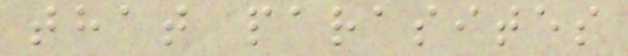that parasites
